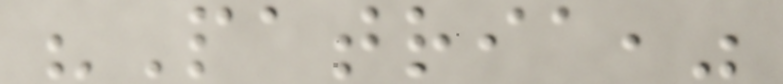"Patria,"
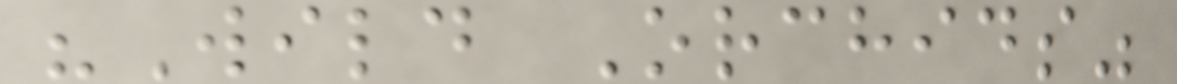"Wild Orchids"
